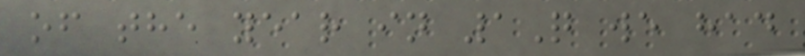of the year in 1Q we had
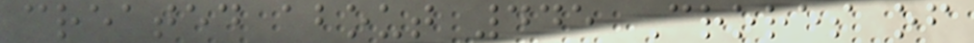created about 445 Crores of
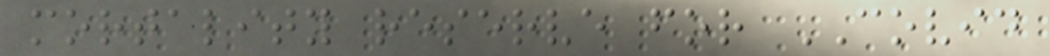mortality reserve for COVID
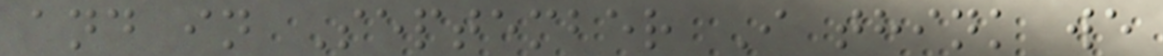and in September I think we
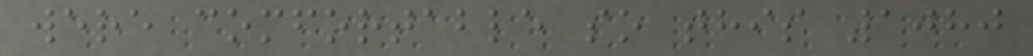were comfortable so this 1080
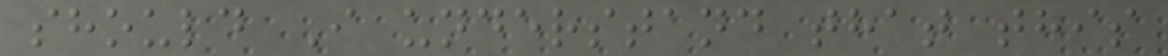should I understand that this
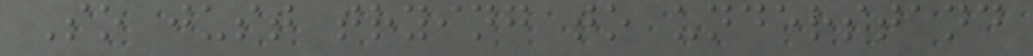So just trying to understand
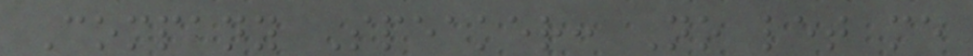Company Speaker: No let me
